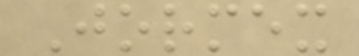Jormex
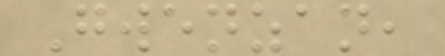Gwenzan,
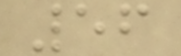56
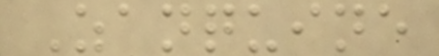Zanquine
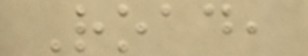Road,
